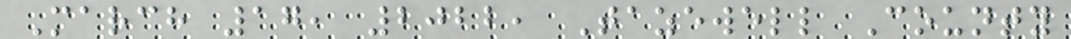March 17, 2022, Tazewell County
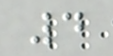4
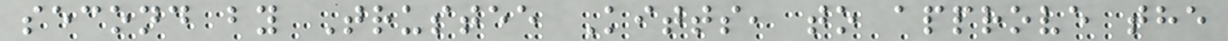second by Trustee Kitts, to approve the
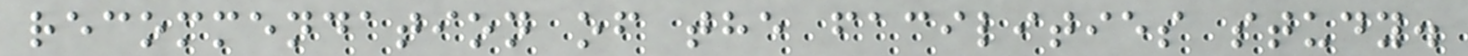recommendation of the facilities study.
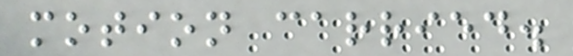motion carried.
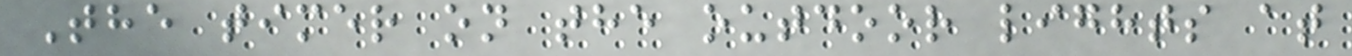The timer on the outdoor lights at
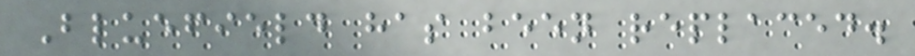Bluefield has been replaced.
